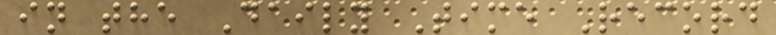in the Daily Time Record
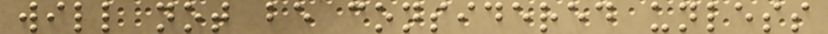will not be considered unless
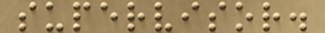supervisor.
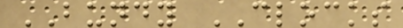BUNDY CLOCKS
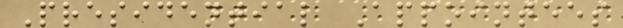Presidential Appointees
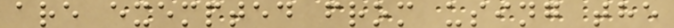are exempted from using the
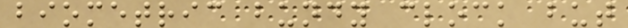biometric bundy clock but
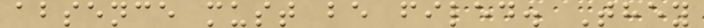absence must be filed. They
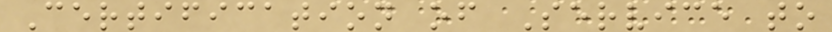Certification of Service to
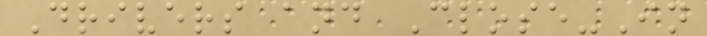Drivers and Close-In
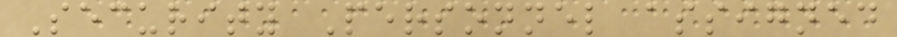Security Personnel assigned
